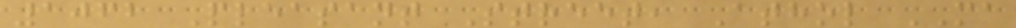1062 Pleasant Street, Athol MA
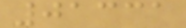01331
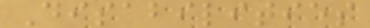Disabilities
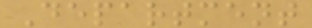Department
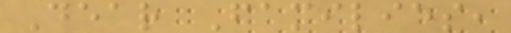Dear Families,
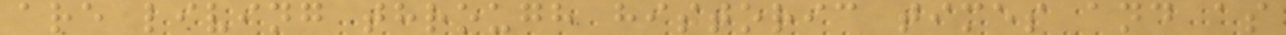are living through historic times and as
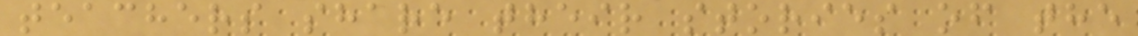teachers share their stories of the
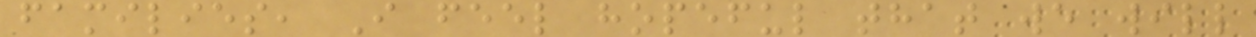families, I feel hopeful that we will
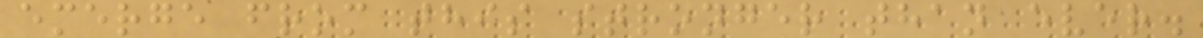emerge from this stronger than ever.
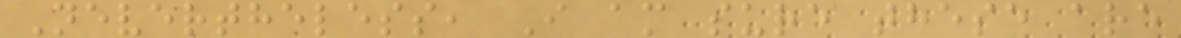Nevertheless, I am sure these are
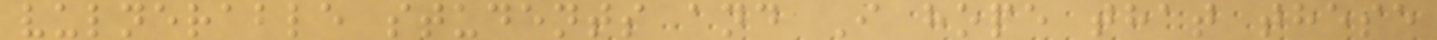vulnerable students and I hope that these
